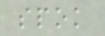spok
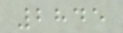2845
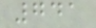741
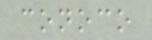conoco
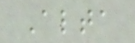Alta
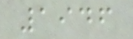1946
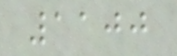1100
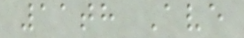11th Ave
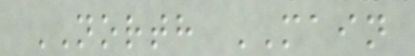NORTH MAIN
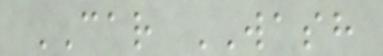CAR WASH
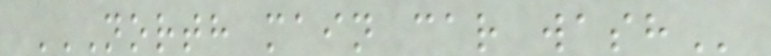NORTH MAIN CAR WASH
